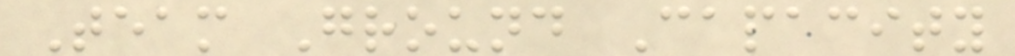Team Ground Capacity
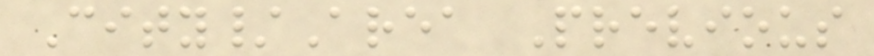City/Area Previous
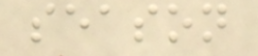season
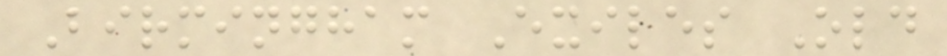Birmingham Exiles Old
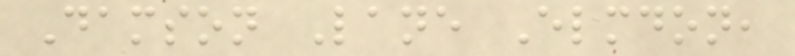Damson Lane Elmdon,
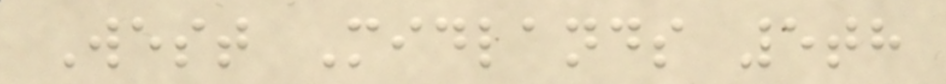West Midlands 5th
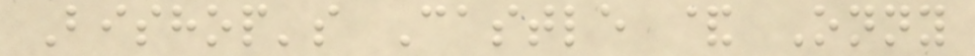Bishop's Castle & Onny
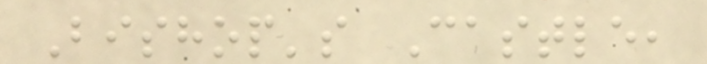Bishop's Castle,
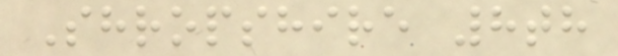Shropshire 8th
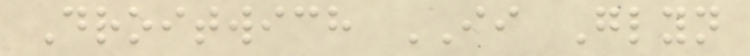Droitwich II Glyn
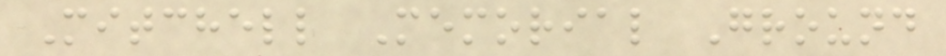Mitchell Memorial Ground
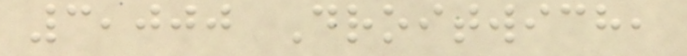3,000 Droitwich,
